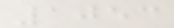1053
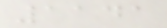1141
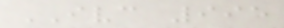IVC 995
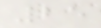25
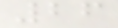26
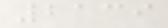2139
